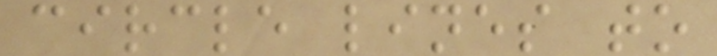circle lines to
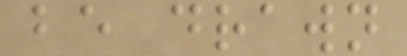be drawn
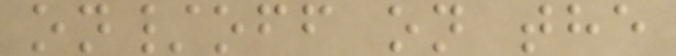on/off on the
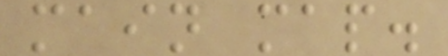main map.
